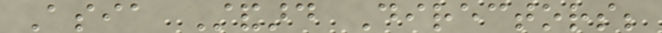Asia Standard Directors;
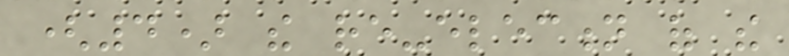(4) the re-election of the
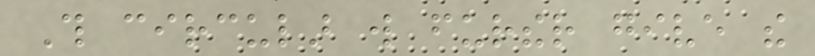This circular will further give the
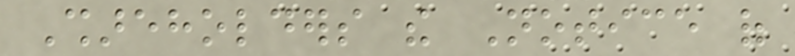Shareholders the Notice of
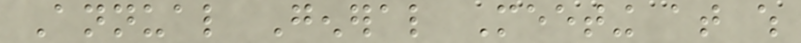Annual General Meeting at which
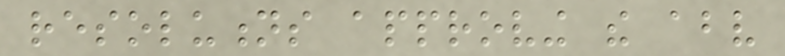resolutions approving the above
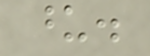upon.
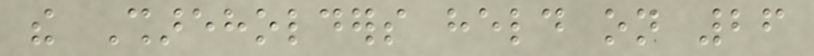the Shareholders held on 26
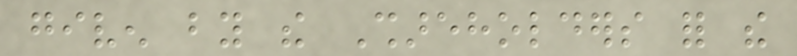given by the Shareholders for the
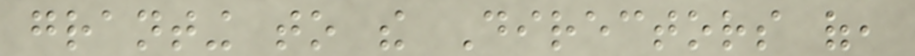granting to the Directors of,
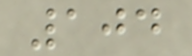104
